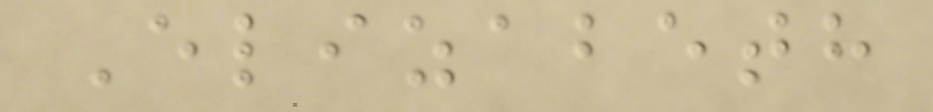Elizabeth
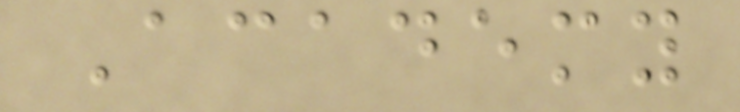Academy
